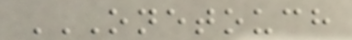ONETOUCH
